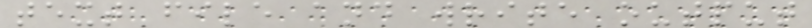text file and write output
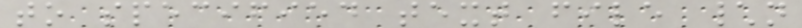to specified text file \n
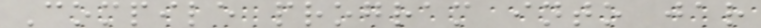Compile program into jar
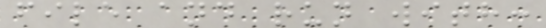file and run with:
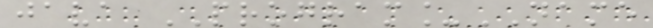java PROGRAM_NAME
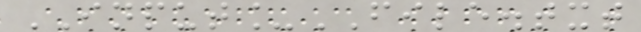INPUT_FILE.txt
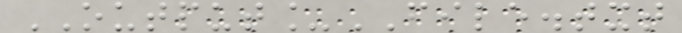OUTPUT_FILE.txt
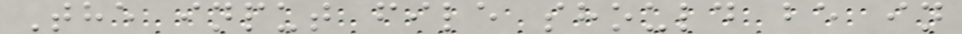The input file should be in
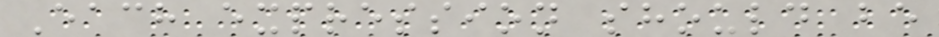Each expression should be
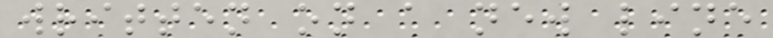written on a new line
